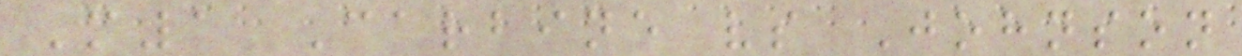M1 Carbine vs Johnson
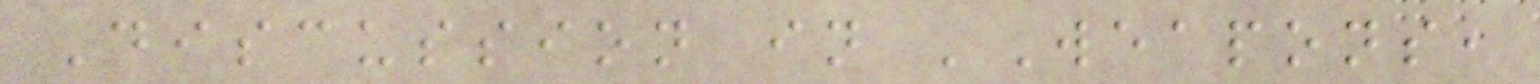Discussion in 'Weapons,
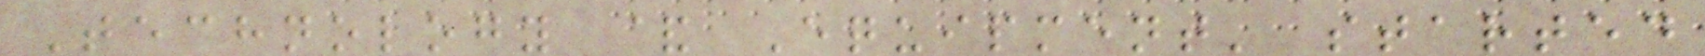Technology & Equipment' started
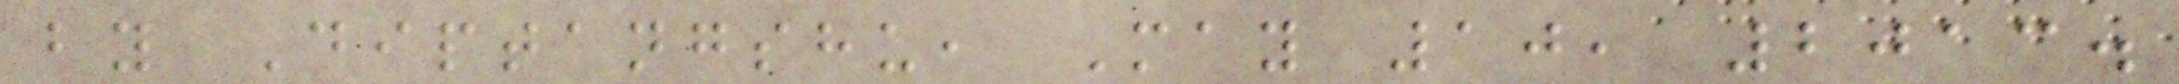by Diptangshu, May 10, 2013.
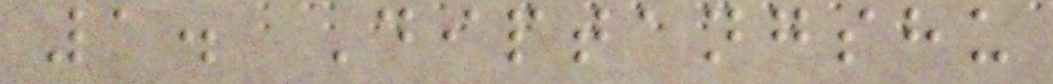1. Diptangshu
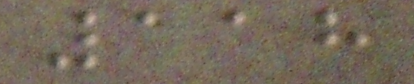118
